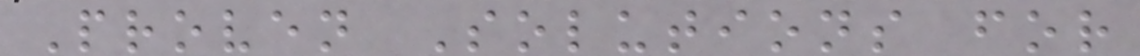Proven Solutions for
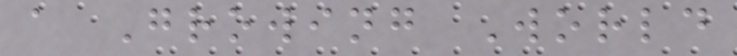a Growing World
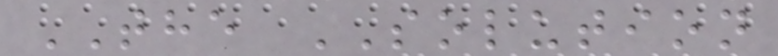THE SOLUTION
